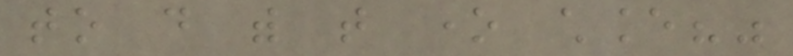to do with that one chance?"
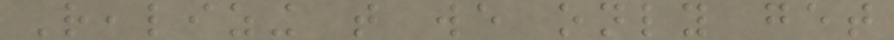Realizing that we only get
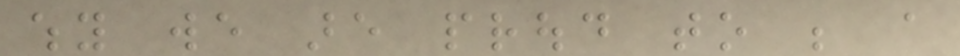why we are proud to be a
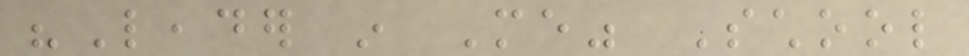"Leader in Me" School
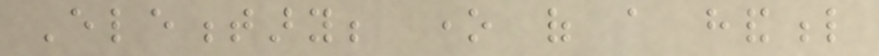Elementary; one of a handful
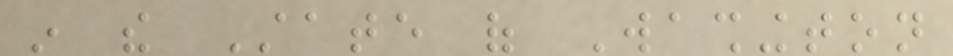in the State of Washington
